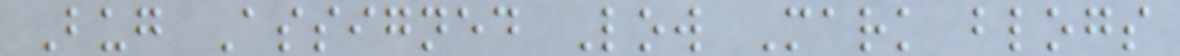Bug Assigned Low Mark blogs
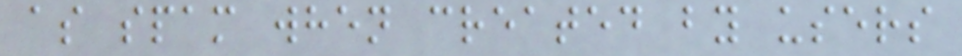as spam when created by users
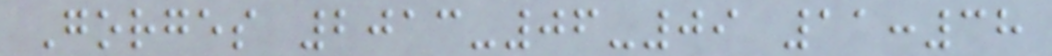Gorges 2013-06-09 11:38
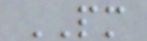PM
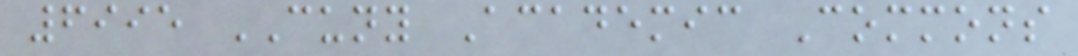6995 CUNY Academic Commons
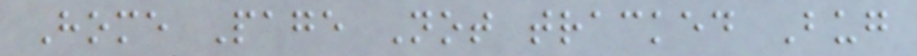Home Page Not tracked Bug
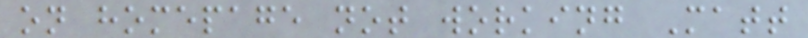on homepage not working Matt
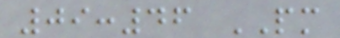09:46 PM
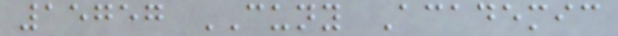15757 CUNY Academic
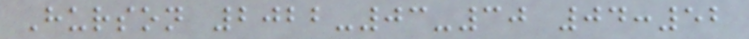Hurson 2022-03-30 04:52
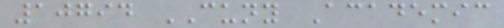10794 CUNY Academic
